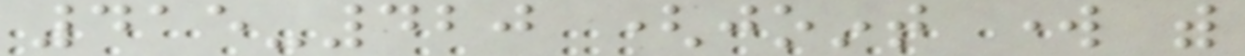415-420 (joint work with
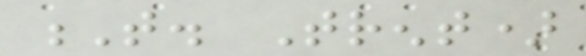T. Trent)
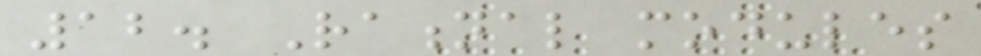12. Rational modules
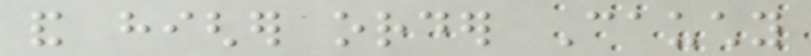and higher order Cauchy
